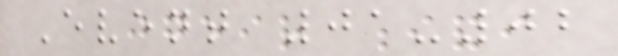Event 01-02
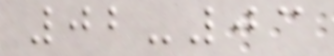02-03
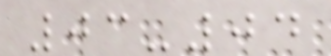03-04
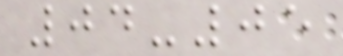04-05
